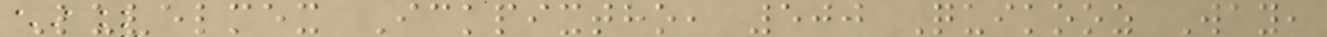Luvelmex Ickpixtho, 500 Quikooz Way,
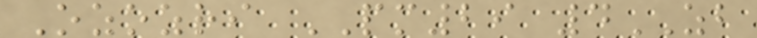Ozozri PM29 4ZB
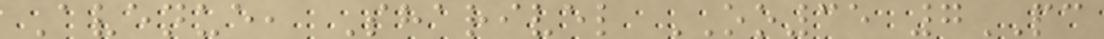Avenue, Sharivel OO35 7PC
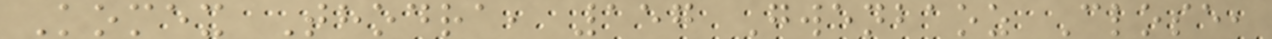Komex Thodra, 157 Gwenbaoz Close,
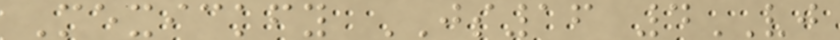Mexickfy JS16 4VJ
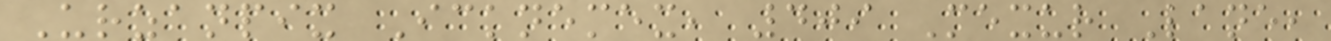Urzanpix Icknemex, 409 Mexur Lane,
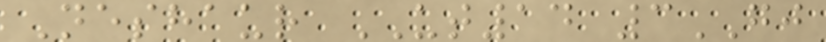Neshaur UT14 3GJ
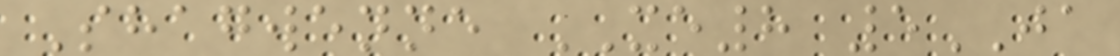Shagwenne XE8 5JA
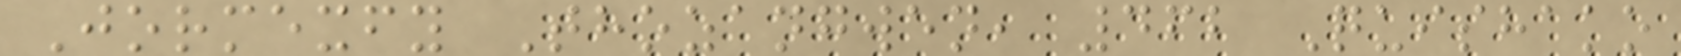Jormexfy Thozangwen, 462 Quishako
